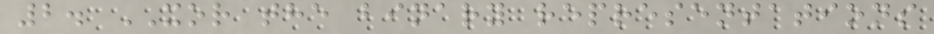2. XOR the binary representations
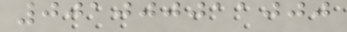001000011000
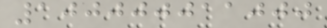100000011000
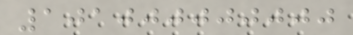101000000000
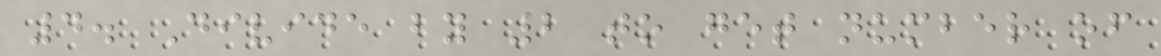4. Divide by 2 to get number of
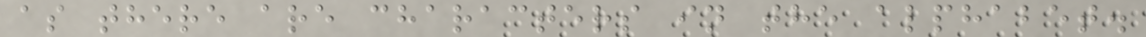as there are characters in the alphabet.
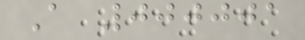A 000001
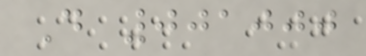D 001000
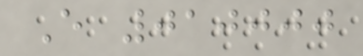E 010000
